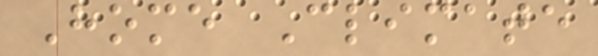Home Climate
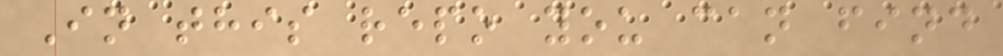In this repo you can find
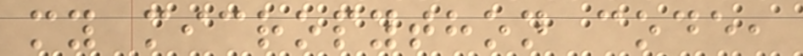my micropython code,
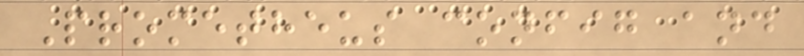Prometheus config and
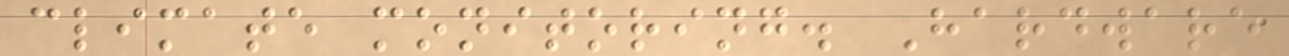climate monitoring. Hardware
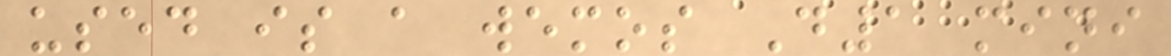used is a wemos D1 mini
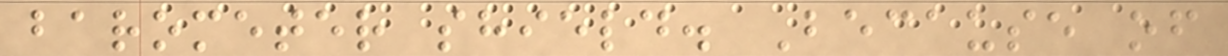barometer shield. Because of
